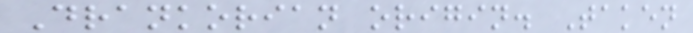Drankorian origin. Taken
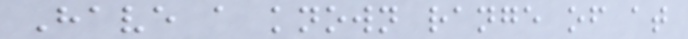Have a known range of at
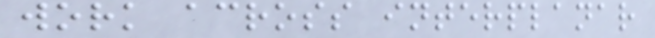work across interplanar
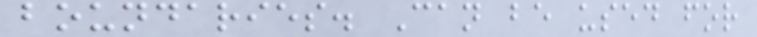boundaries. Can be used for
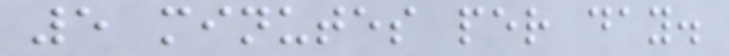5 minutes per day.
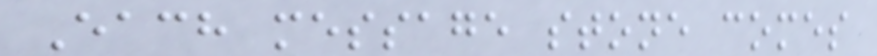Each message stone comes
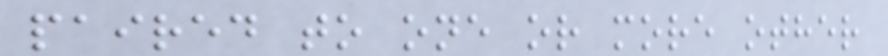paired to one or more other
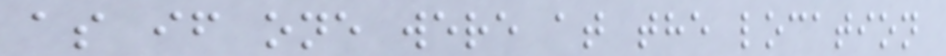as if one were at the location
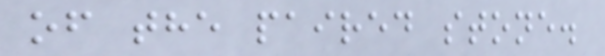of the paired stone.
